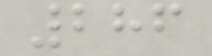286
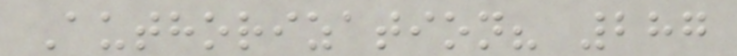Authorization? 287
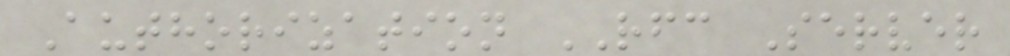Authorization RFC Server
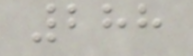288
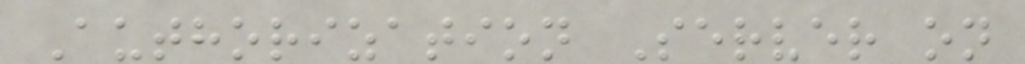Authorization Server on
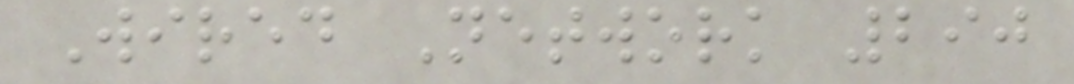Wired Network 290
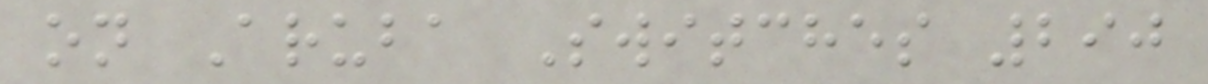on Aruba Switches 290
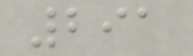291
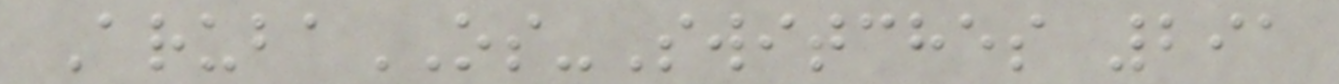ArubaOS-Switches 291
